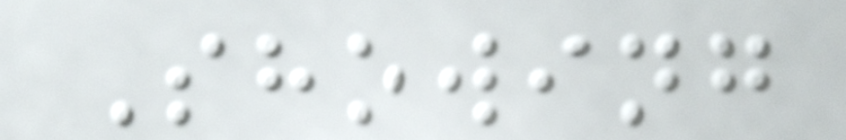Showing
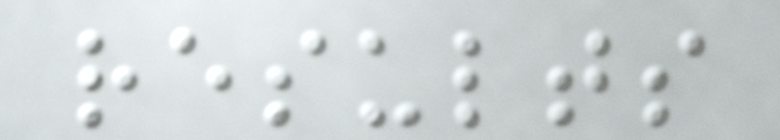results
